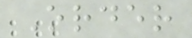Order
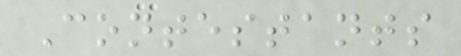Contestants
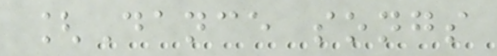[Dance songs
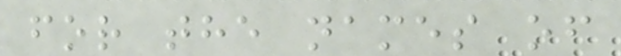for the names of
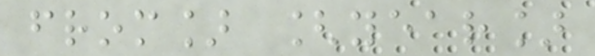from] [year]
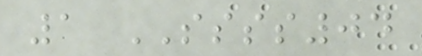1 SSSS04
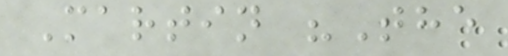Martin "The
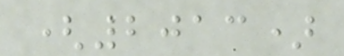(2013)
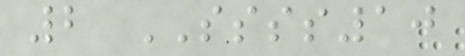2 SSSS10
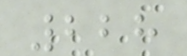228
